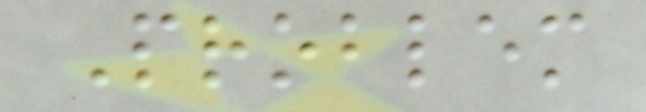Problem
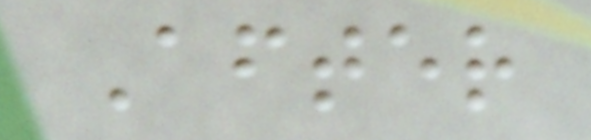After
